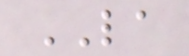LA
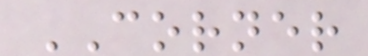CORNER
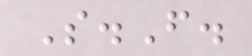S.F.
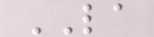LA
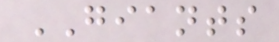GIANTS
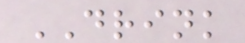DRINK
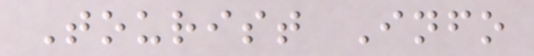Tourist Info
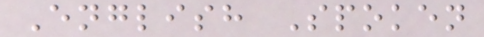English Spoken
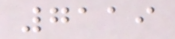7119
